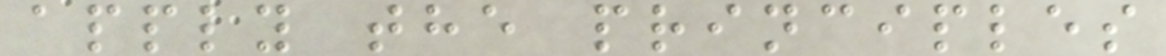apply the principles
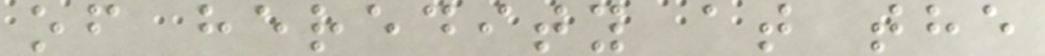of heredity at the
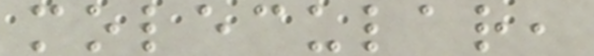molecular,
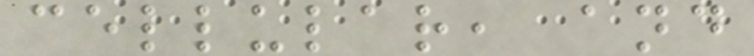cellular, and
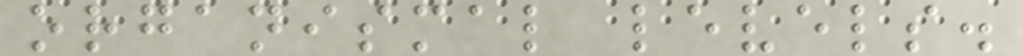organismal levels.
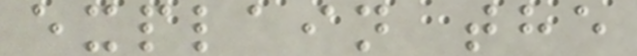explain the
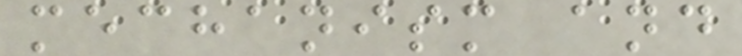mechanism and
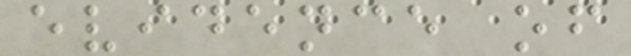evidence of
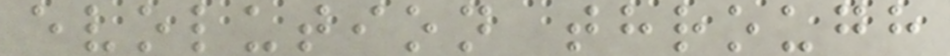evolution through
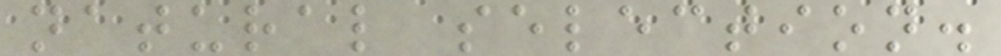natural selection.
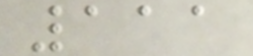111
